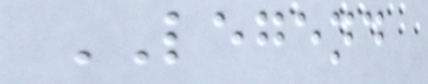LEGEND
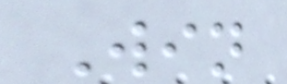Win
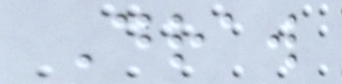Draw
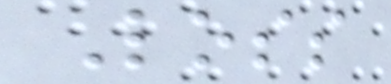Loss
